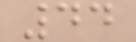44
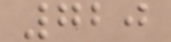720
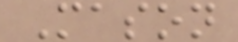Mason
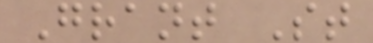Grant St
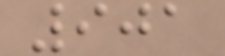901
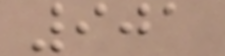901
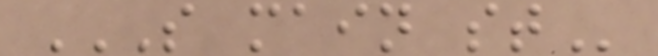S MAIN ST
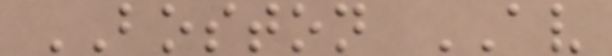BOSTON AV
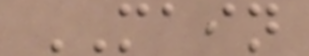MAIN
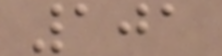101
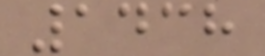1438
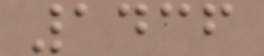1436
